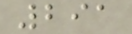291
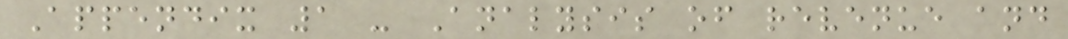Appendix 1 - Analysis of revenue and
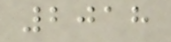2018
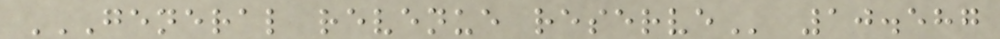GENERAL REVENUE RESERVE 10.587
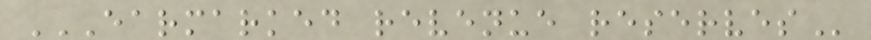EARMARKED REVENUE RESERVES
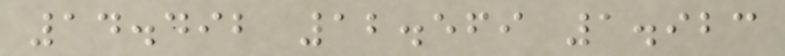14.492 12.569 1.923
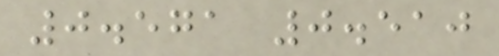0.571 0.510
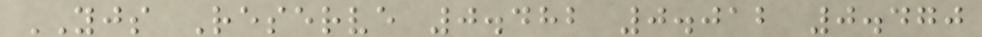YJS Reserve 0.482 0.012 0.470
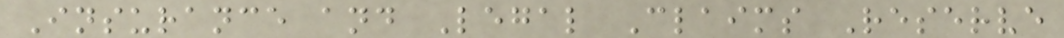Insurance and Legal Claims Reserve
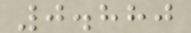0.880
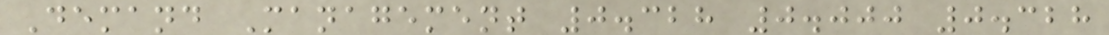Demand Management 0.328 0.000 0.328
